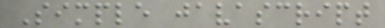Simple javascript
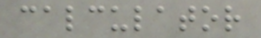calculator
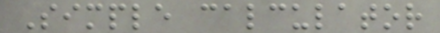Simple calculator
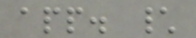app. \
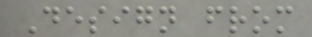Design from
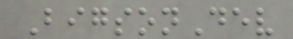BigsonDev
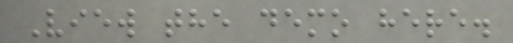View the demo here.
